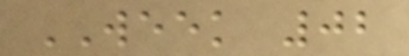WEEK 02
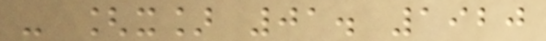- [x] 01. 1920
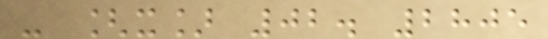- [x] 02. 2805
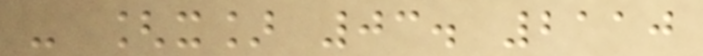- [x] 03. 2110
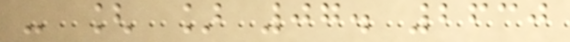- [ ] 07. 2630
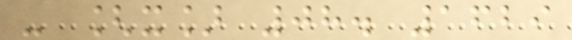- [x] 08. 1629
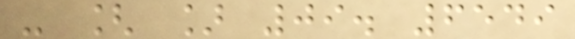- [ ] 09. 6549
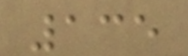135
